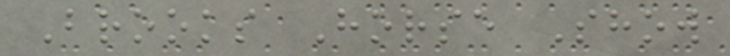Brooks Horse Show
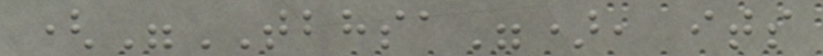("TBHSA"), its
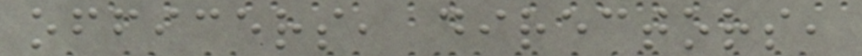officers, directors,
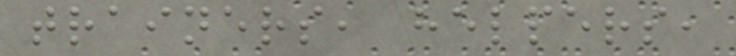trainers, helpers,
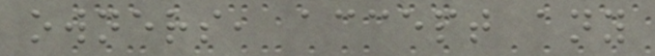owners, accept any
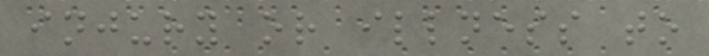injury or illness to
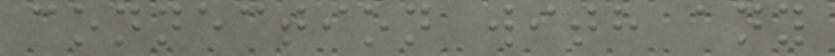connection with any
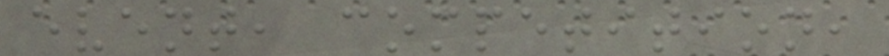event, competition,
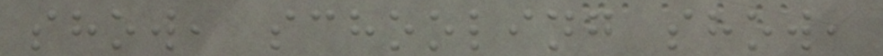show, schooling show,
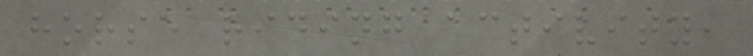horse riding activity,
